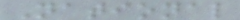National
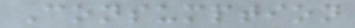Consumption
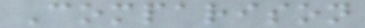Comparison
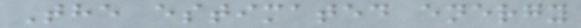The estimated energy
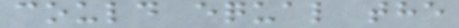could equal the
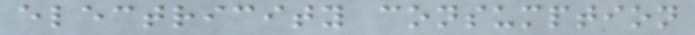electricity consumption
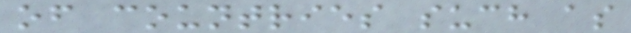of countries such as
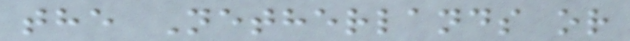the Netherlands or
